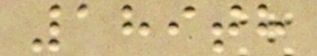189th
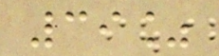39%
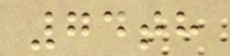74th
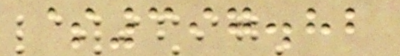$397.82
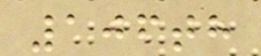106th
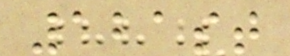121st
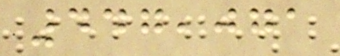447,071
